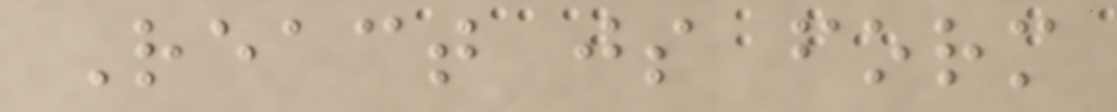React js form
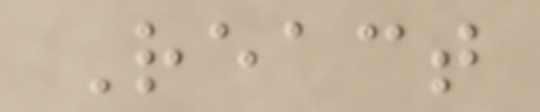React
